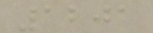1201
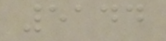5144
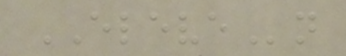ELEVEn
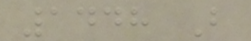1448 B
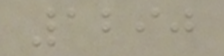1290
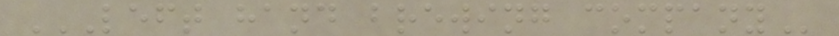LEFT HAND BREWING COMPANY
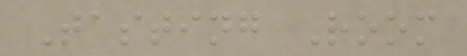Tasting Room
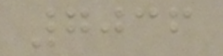7036
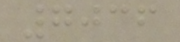7036
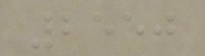2550
